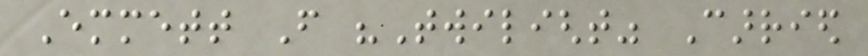Emmett From "Twilight" Carried
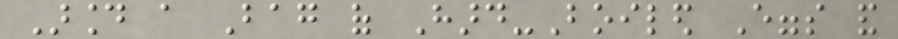Around a Bag of Hard-Boiled Eggs and
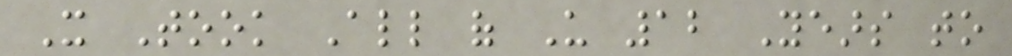It Took All of Us 12 Years to
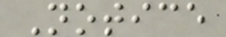Notice
